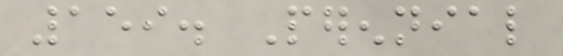159. Perennial
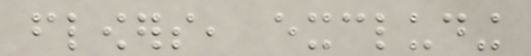flowers, excluding
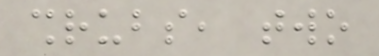shrubs, two
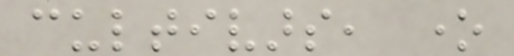cultivars, one
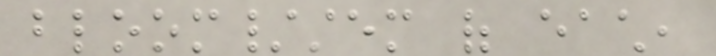bloom/stem of each,
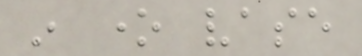in one vase
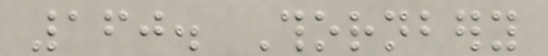160. Thornbery
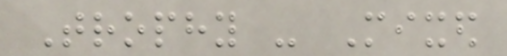Trophy - Mixed
